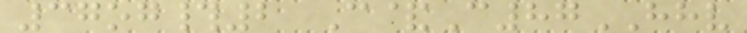37og#2 C&C87HHV
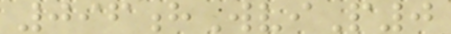096hWviP0
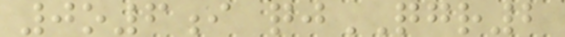0o6i qjQGR2
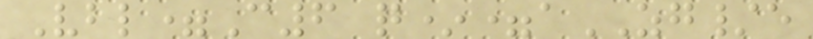Vbl=C6 q*=aZG/e
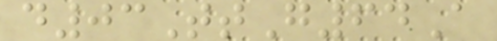d03TtG64A
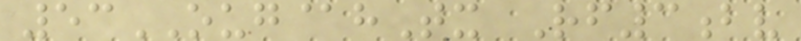53OUG@hTx Rf3bv
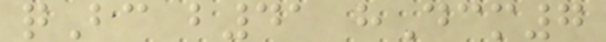qBc b41 hDcm7
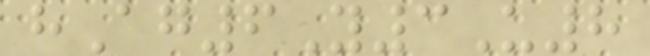hAg6Y3U8
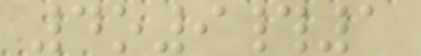4o9#1
